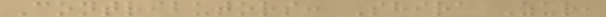Contributors: Shira Zur,
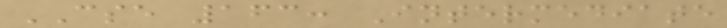CSE 163: Intermediate
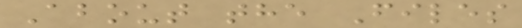About the Files
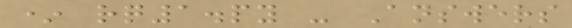* rq1.py - Answers
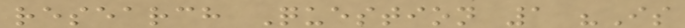research Question 1 "Is
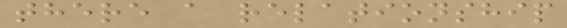there a relationship
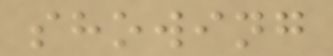showing
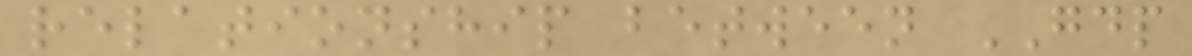relationship between GDP
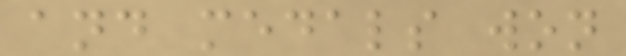and medals won
